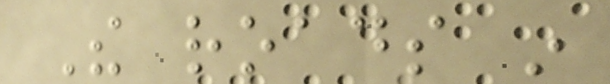The roads in
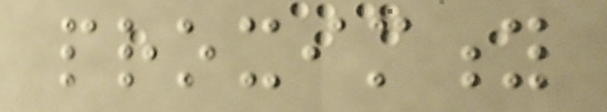proximity
